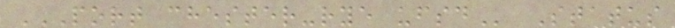PORT CHESTER-RYE UFSD Status
